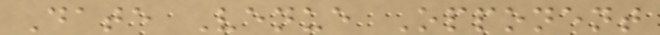Date Venue Opponent
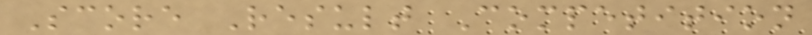Score Result Competition
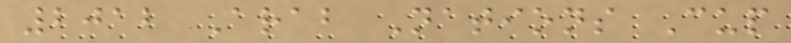2012 Arab Nations Cup
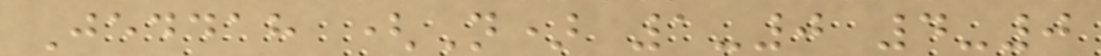Jeddah (N) 1-0 4-0
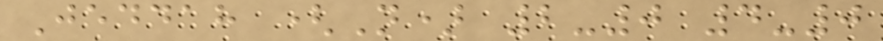Jeddah (N) 2-0 4-0
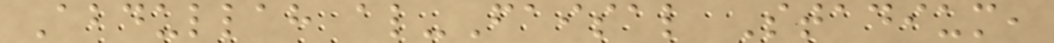Abdullah al-Faisal Stadium,
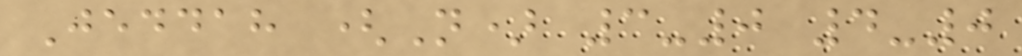Jeddah (N) 3-0 4-0
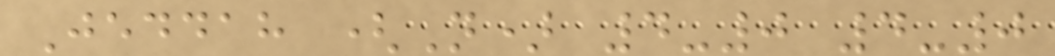Jeddah (N) 4-0 4-0
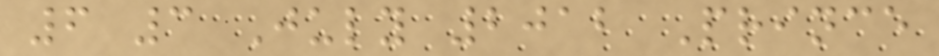6 3 July 2012 Prince
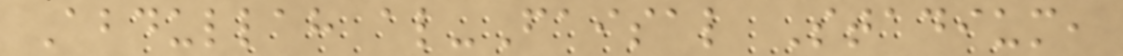Abdullah al-Faisal Stadium,
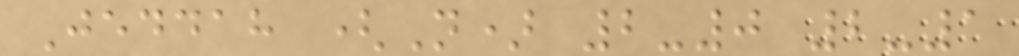Jeddah (N) 2-0 2-1
